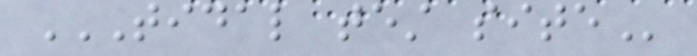TIDAL TEST SITE
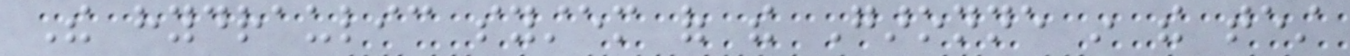The hydraulic system of the Garonne in the test
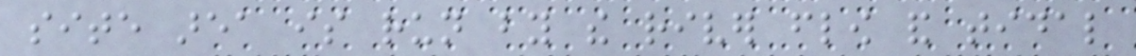site area is run by the river flow and tidal
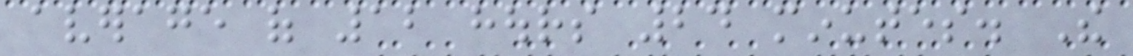average of 12 hours 24 minutes. The
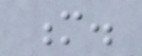m.
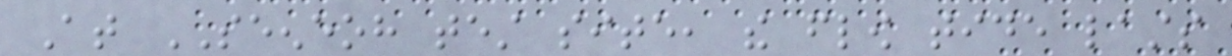At SEENEOH test site, the flow tide lasts
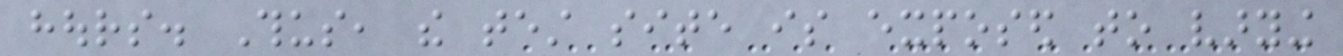hours. Thus, the test site is exposed to varying
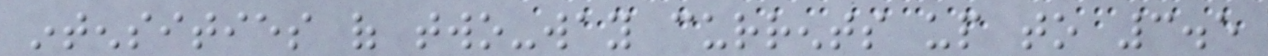intensities of two-way currents up to 3.5
